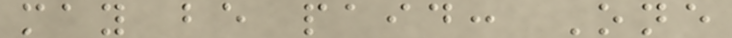may be paid: One
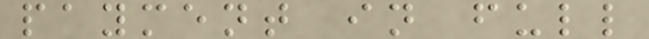payment in full
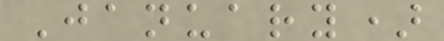January)
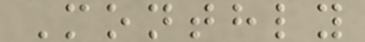Monthly
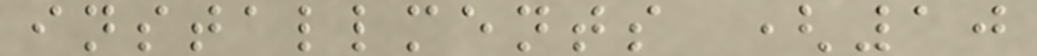installments (10
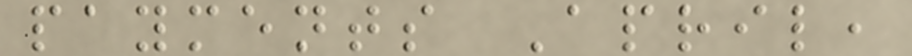payments April,
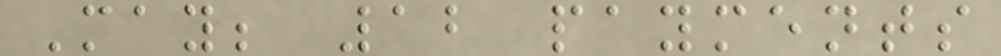May; 12 payments
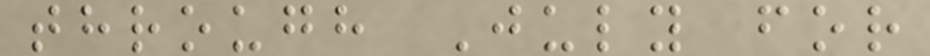through July for
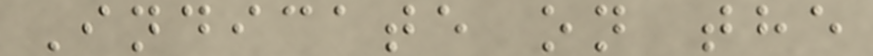Indicate on the
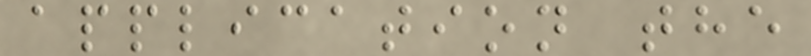application the
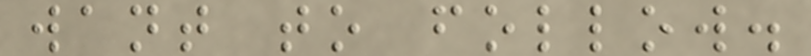want to follow.
